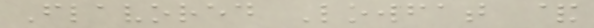Flavored Lowfat &
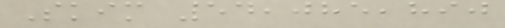Skim 54,085,890
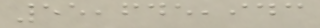55,645,943
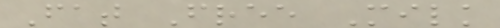Fat Free Milk
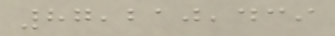87,210,439
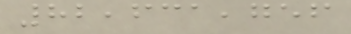82,631,756
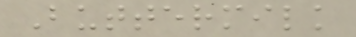Buttermilk
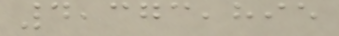4,373,895
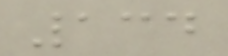134
